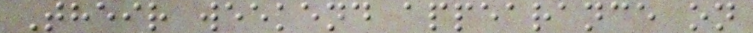Their weekend appearance on
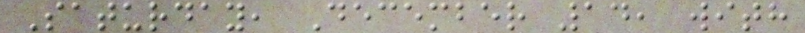Saturday, December 14, with
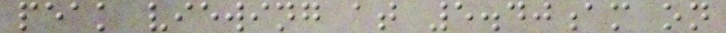peak viewing at 5.40am on
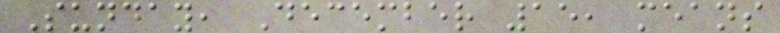Sunday, December 15, means
